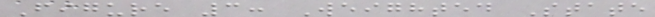Figure 3: Weighted State
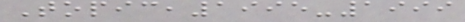Topic,1995-1999
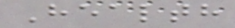Health
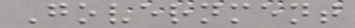Government
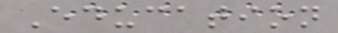Education
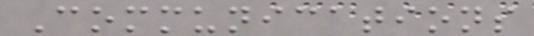Communications
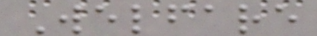Welfare
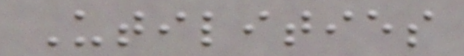Utilities
